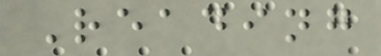Reading
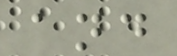and
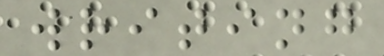writing
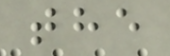the
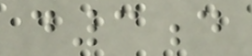d3d
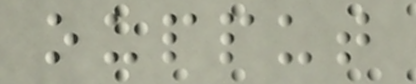oupput
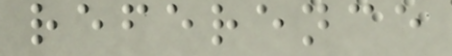reference
